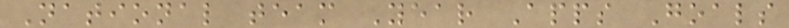National team Year Apps Goals
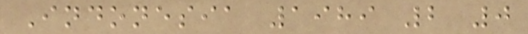Indonesia 1989 2 0
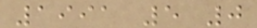1991 5 0
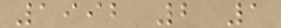1992 2 1
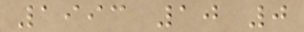1993 10 0
